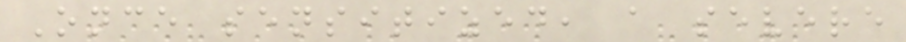Once sensitized, a severe
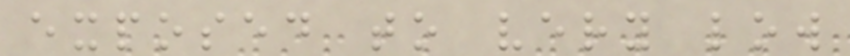exposed to very low
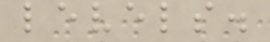levels.
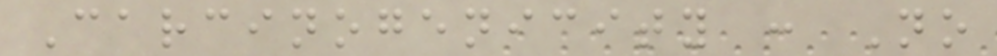Carcinogenicity : No
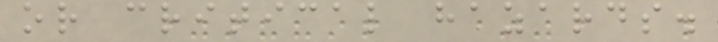or critical hazards.
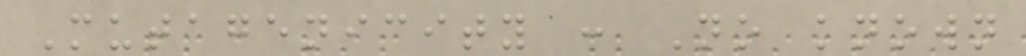Mutagenicity : No known
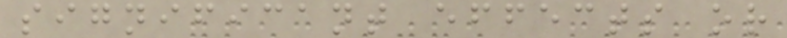significant effects or
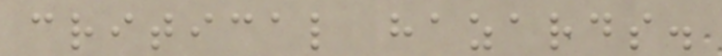critical hazards.
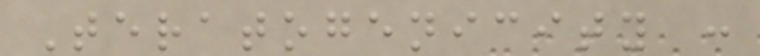Teratogenicity :
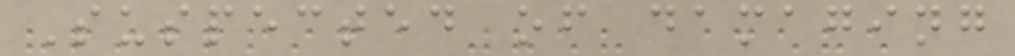Suspected of damaging
